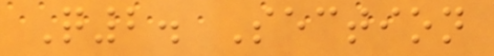Q2. Section
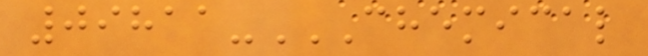09811-CHEMICAL
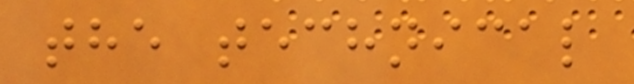the technical
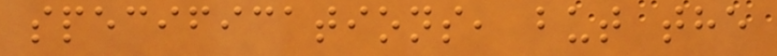specifications, but the
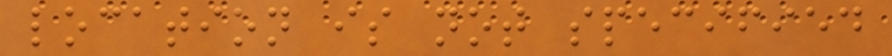location is not specified
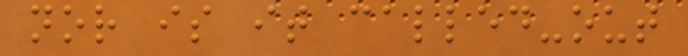nor is it called-out
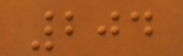204
